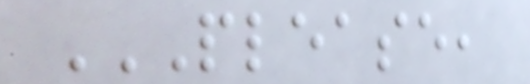PLEASE,
